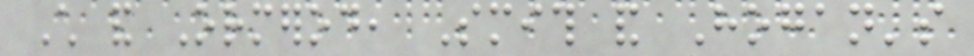Child and Ormerod, Smith and Hogan's
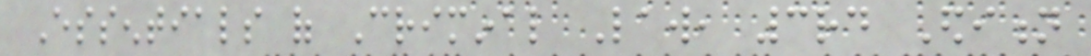Essentials of Criminal Law, 3rd Edition
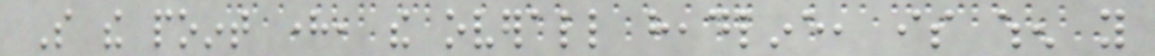So the point here, the overall headline, is when you
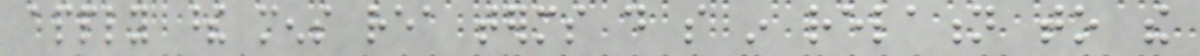apply these mens rea terms do so in relation to the
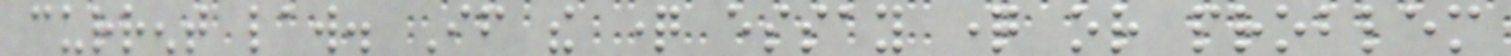current law. If the question essay question or problem
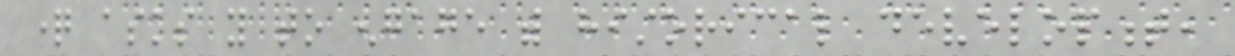question asks you to engage with historical development,
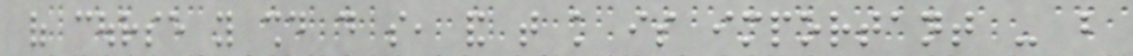of course you should do so, and that knowledge is important - but
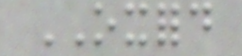OXFORD
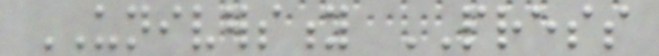UNIVERSITY PRESS
